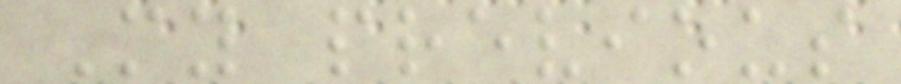My previous
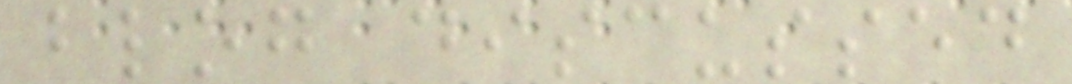blog discussed
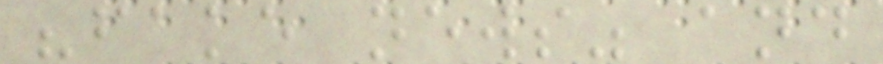"fake news" and
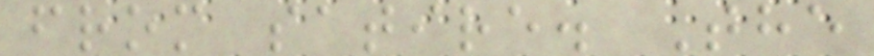from satire. The
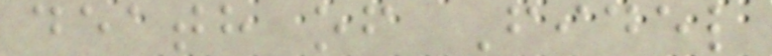death of Fidel
